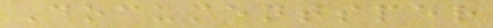Documentsper
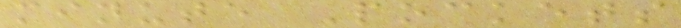minute Pockets
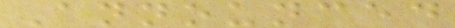Announced
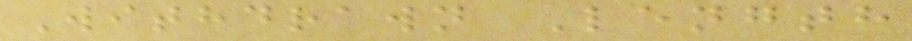Withdrawn Length
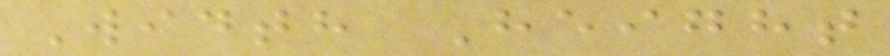Width Height
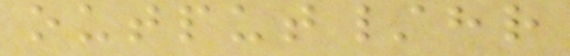output/hr
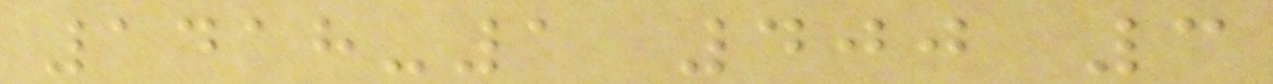1418-1 400 3
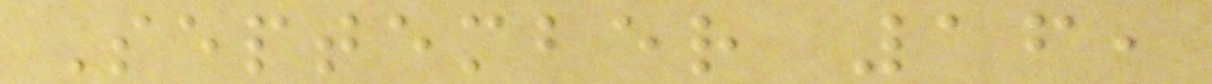September 16,
